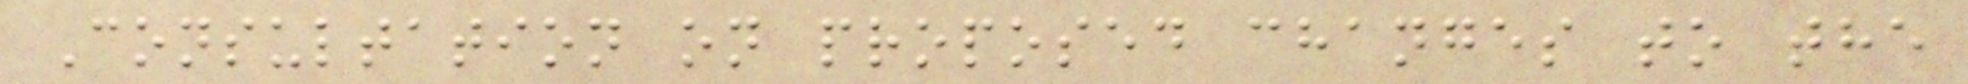Consultation on proposed changes to the
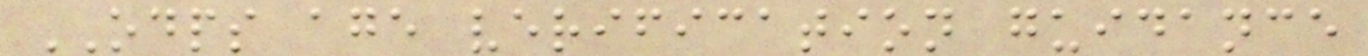ODPS age verification guidance
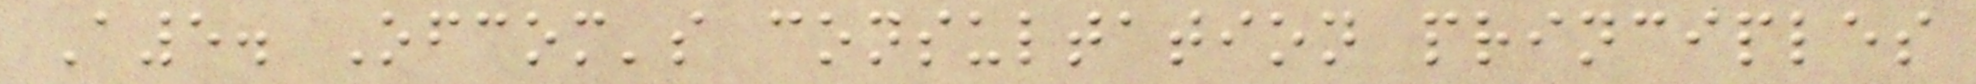A5. Ofcom's consultation principles
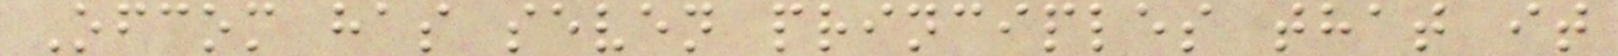Ofcom has seven principles that it
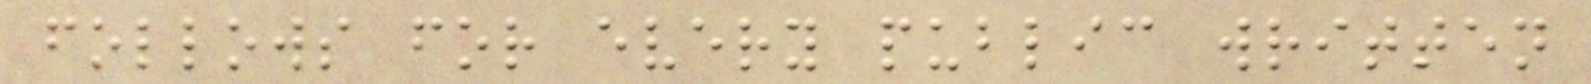follows for every public written
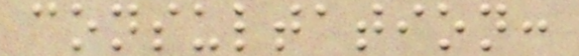consultation:
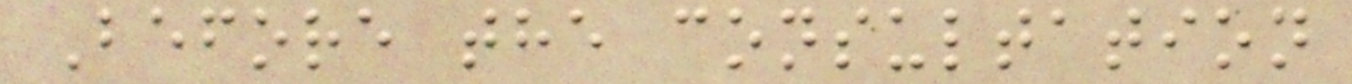Before the consultation
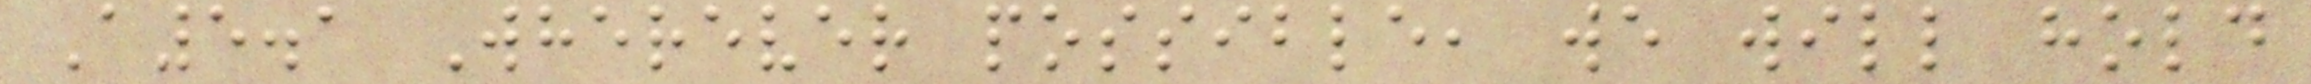A5.1 Wherever possible, we will hold
